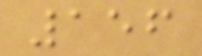156
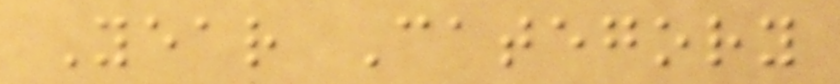Year Category
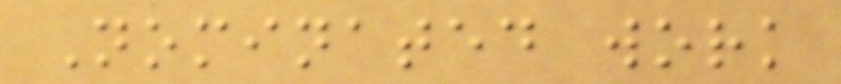Nominated work
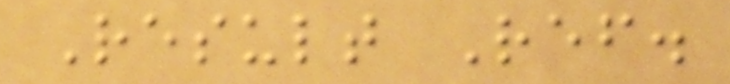Result Ref.
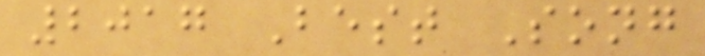2017 Best Song
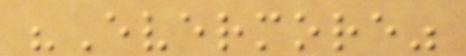"Evermore"
